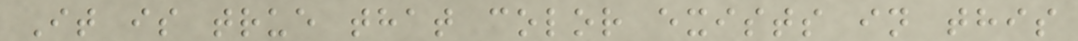It is true that color exists in this
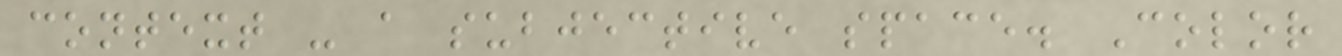context - a subjective space. Color
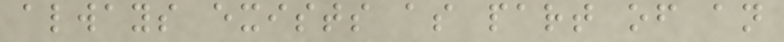always exists as part of an
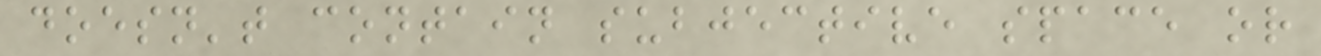doesn't contain subjective space or
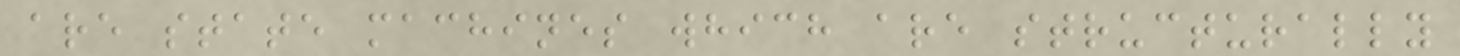are state machines which are structurally
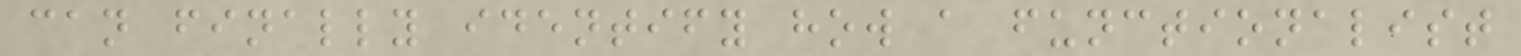can finally identify how a functionalist
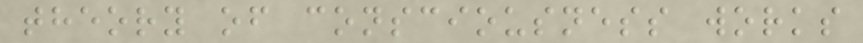theory of consciousness works
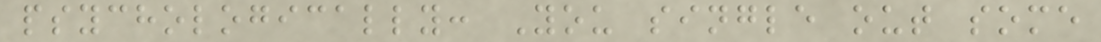psychologically: You single out some
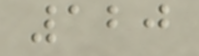120
